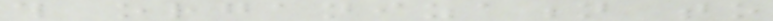this organization to
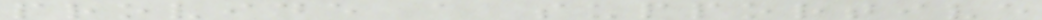provide a supportive
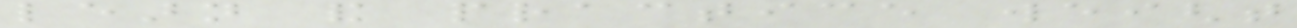learn and practice weight
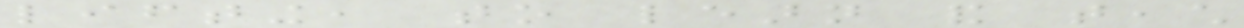lifting, to learn and teach
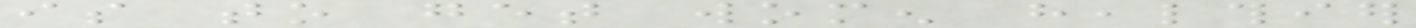is to get women healthier
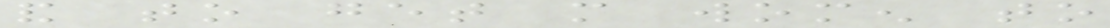and to get more women to
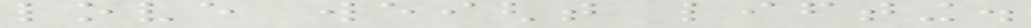love weight lifting.
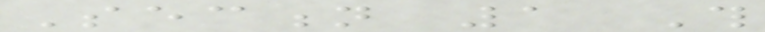Section 1 This
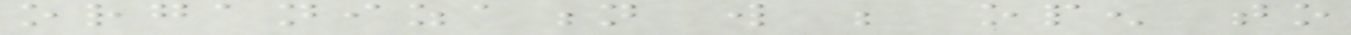organization will be open to
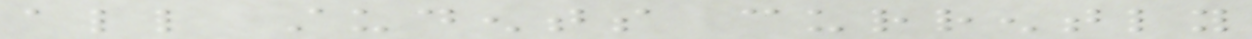all students currently
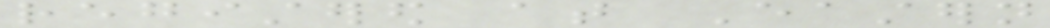registered at Eastern
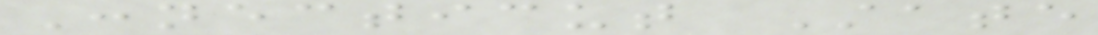Connecticut State
